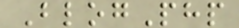BlogPhp
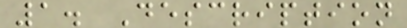1. Description
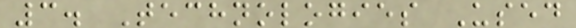3. Technologies Used
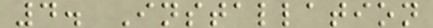4. Installation
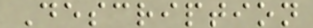Description
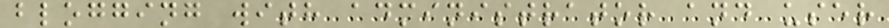blogging with administrator and user
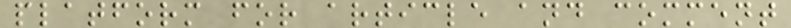platform for article and comment
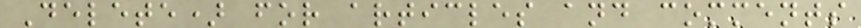Delete) for articles and comments
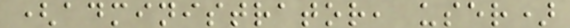(administrator, user)
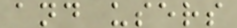and users
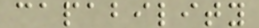capability
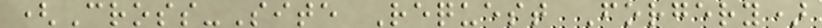(Cross-Site Request Forgery)
